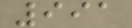991
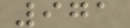971
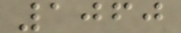1060
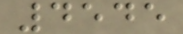4545
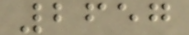2657
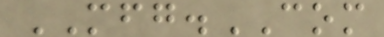MFG.COM
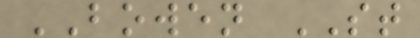BOWEN ST
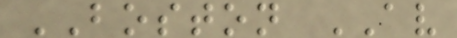BOSTON AV
